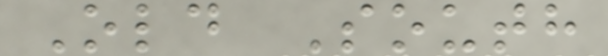Old South
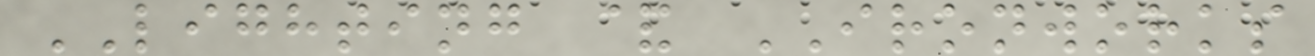LIGHTING & IRONWORKS
